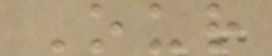Our
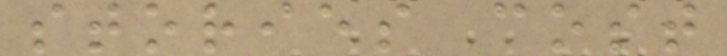stories cost
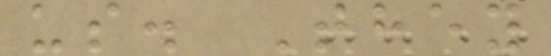us. They
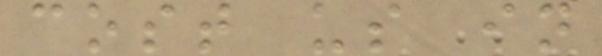cost us in
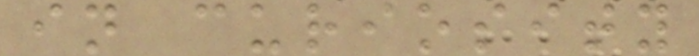in curiosity
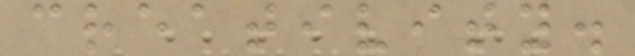creativity.
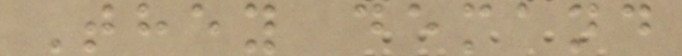They demand
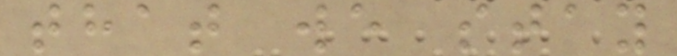that we stay
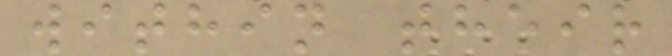within their
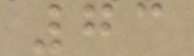73
